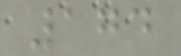174
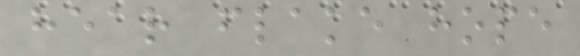hear flake hope
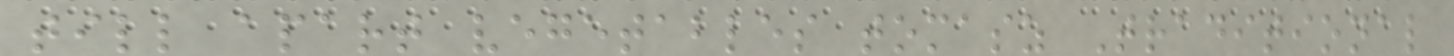till apart vegetables tomasz Traditional
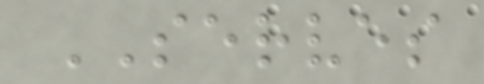SERVES
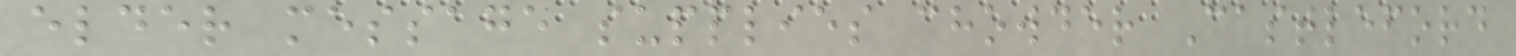elder message supplies chowder Castleford
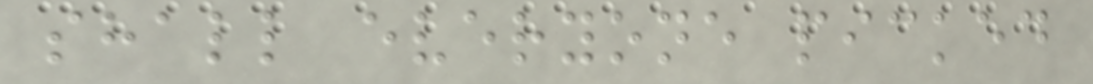shall everyone picked
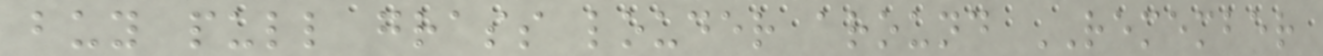buy pull grass louder around REMEMBER
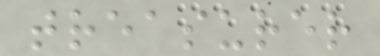treasurer
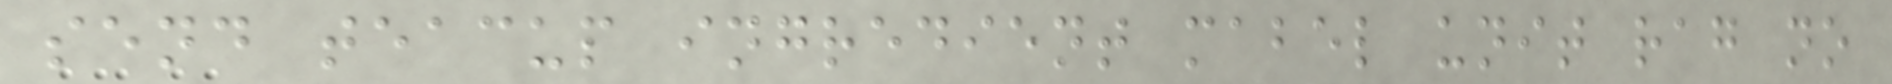send teacup ingredient mabel unit rag no
